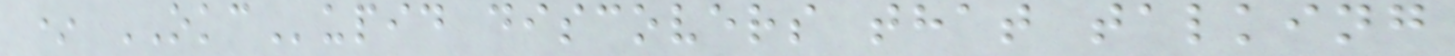* OKCupid discovers that talking
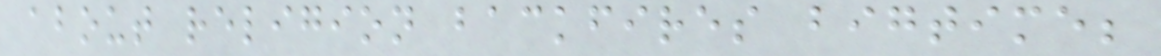about religion backfires bigtime;
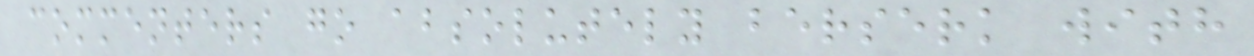commenters go absolutely berserk with
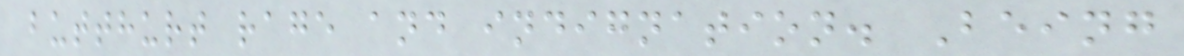butthurt rage and indignation. Being
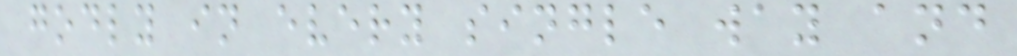godly in every single way and
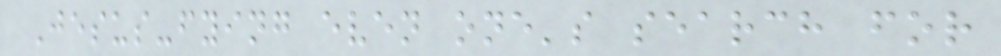Jesus-fying even one's search for
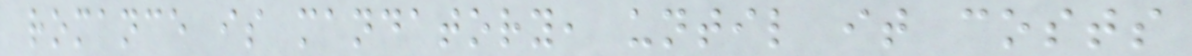romance is mandatory, until it costs
